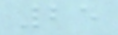25
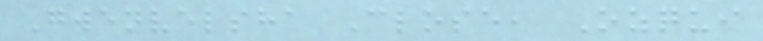Gwenvelsha Close, Ozqui
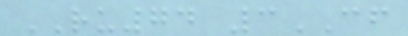RU74 3CF
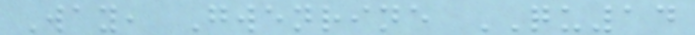Way, Gwenrine QU14
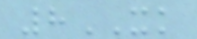8XK
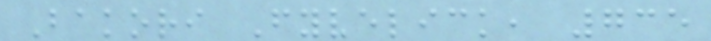Bakori Fyvelick, 735
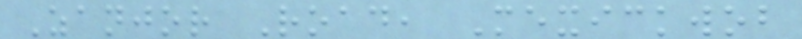Zanjor Road, Mexickwob
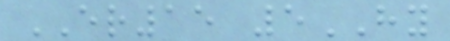ER15 5HY
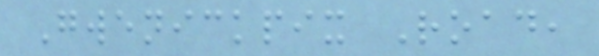Gwenickpix Road,
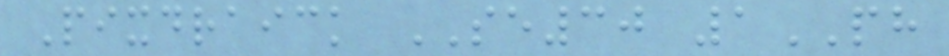Pixdraick SE30 1PH
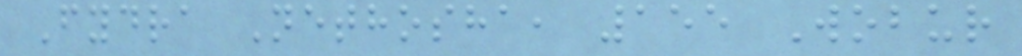Fydra Nethosha, 155 Wobur
